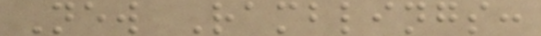New Ramblings:
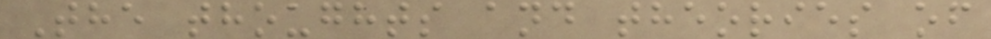The thoughts and theories of
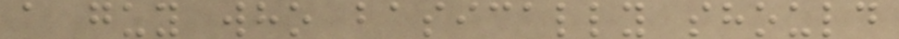a guy who basically should
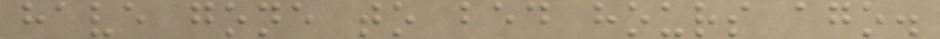have gone to bed hours ago.
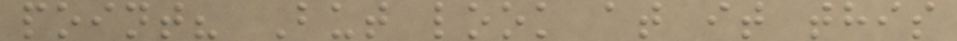point? But look at it this
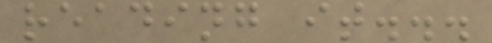reading it...
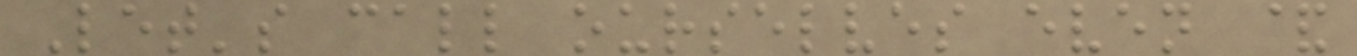Let's call ourselves even &
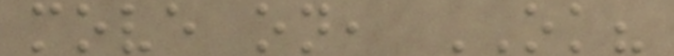move on, OK?
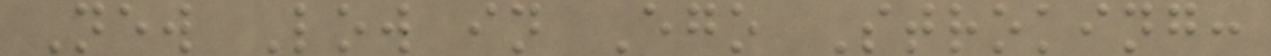New Low in Ego Stroking:
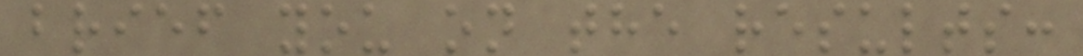brief you on the results:
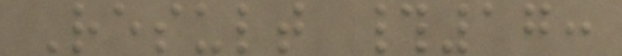Result #17:
